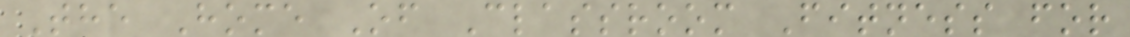The Home Of Classroom Fitness for
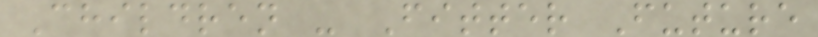Children - Fitter Future
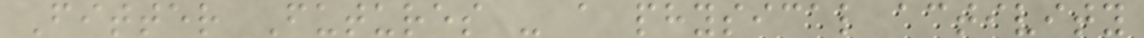Fitter Futures - a physical activity
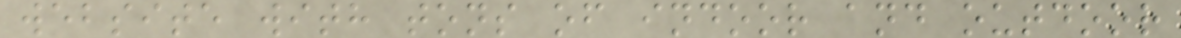website with tons of indoor and outdoor
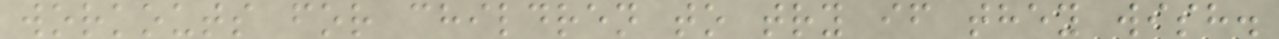workouts for children to try if they wish.
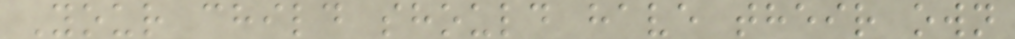Your child should have their own
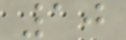10
